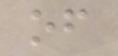of
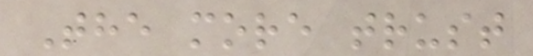The more trust
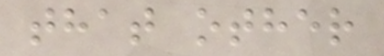that other
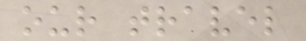our travel
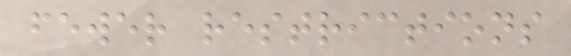fewer restrictions
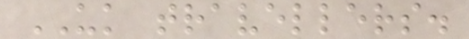UK travellers.
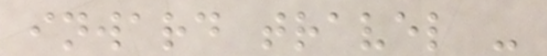inward travel -
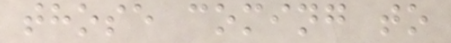those coming to
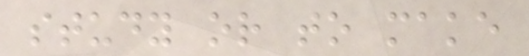study or to make
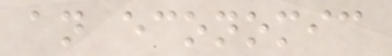an economic
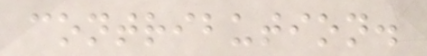contribution.
